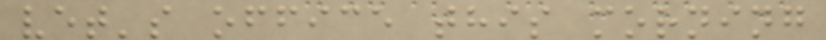vet's office this morning
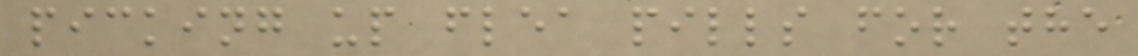picking up flea pills for the
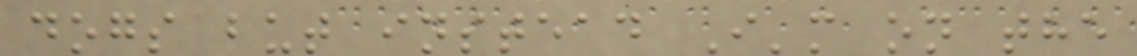dogs but instead I'm on the
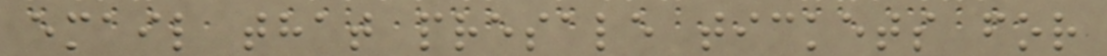email that presale tickets for
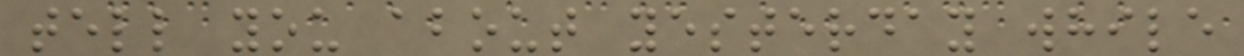tell you about yesterday while
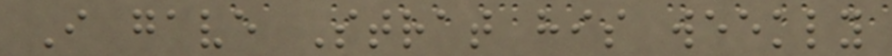I gave Strat his weekly
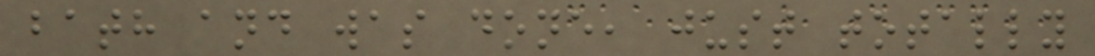bath and was done, just totally
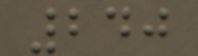240
